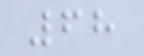68
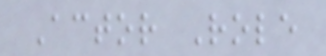Actor Role
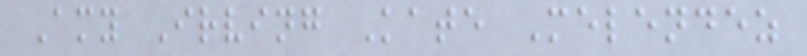Amy Irving Kate Melendez
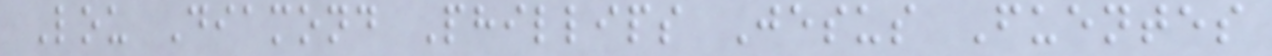Lou Diamond Phillips Jesus Fuentes
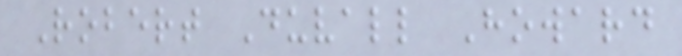Robert Duvall Howard
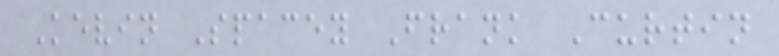Kevin Spacey Frank Curtin
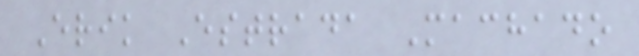Erik Estrada Machado
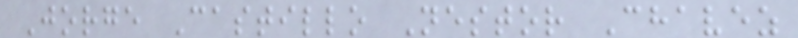Jorge Castillo Nestor Chavez
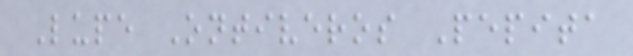Lupe Ontiveros Pepita
